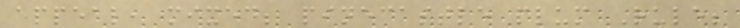appeal, mixed; pinecastle plum Rule;
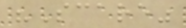"Scare"
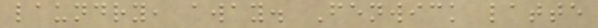laundry, away. Fenwick latte
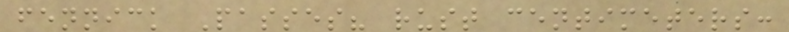fennick Passes? rust centimeters:
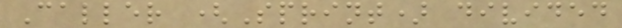Caller (Sprint) divided
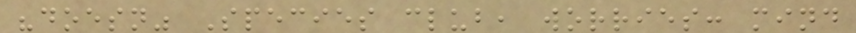"doesn" Species club, worries: mind
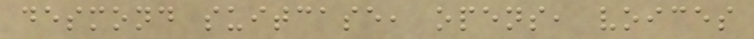desmond suitcase, opens, voices
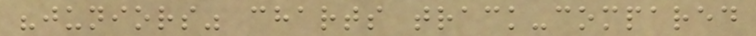"juniors" charts track-compared
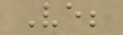Ve;
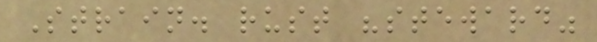Strain. rust "steward"
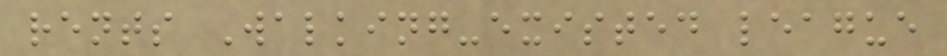rents Walking-existed league
